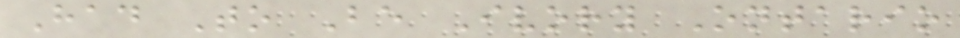Had To Be Ivory Ontario
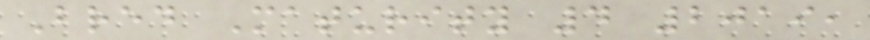Bred Maturity 4 2019,
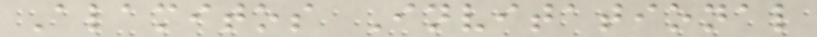Alamitos Invitational
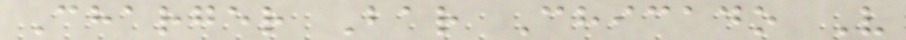Charger Bar Chicado V
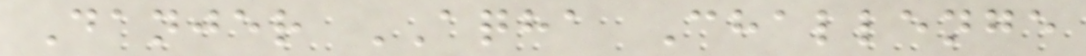Danjer AQHA Challenge
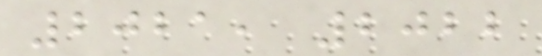2021, 2022
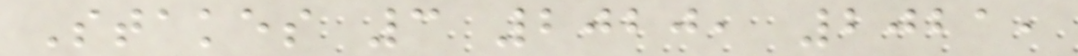Stakes 3 2020, 2021,
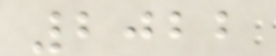2022
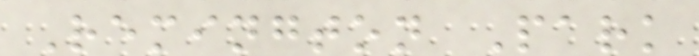Remington Park
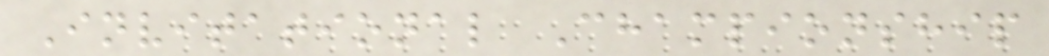Invitational Championship
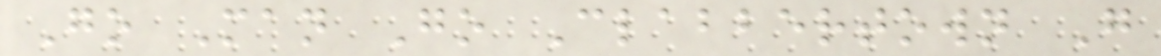Go Man Go Clabbertown G
